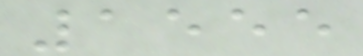1555
